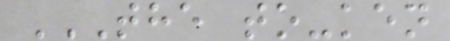THE TO-KEN
